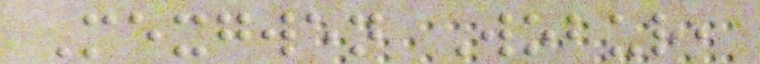Mexgwen Wobur,
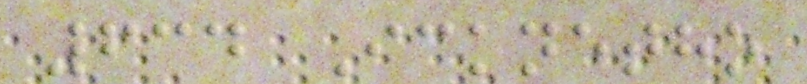634 Icknetho
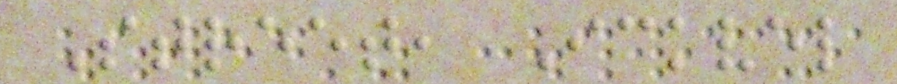Street, Ickvel
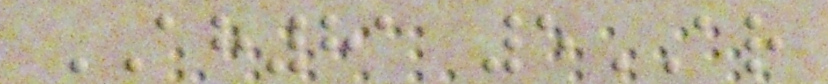AH81 5AR
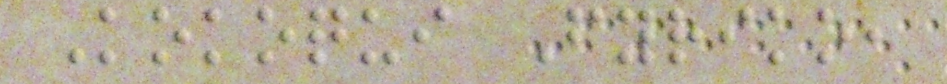Kokoqui Fyriko,
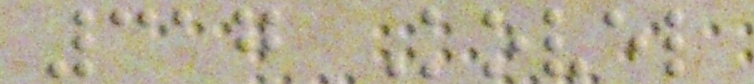317 Kovel
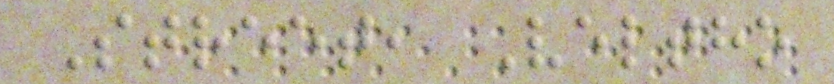Street, Veltho
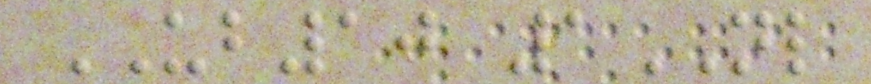UB10 1NL
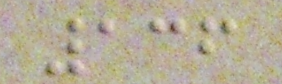136
